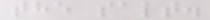the salt.
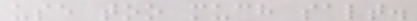use too much salt.
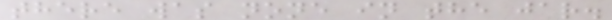there was none in the jar.
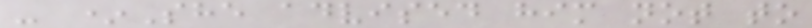- *She advised him not to
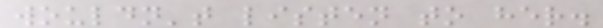wouldn't listen to her.
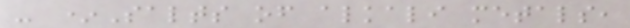- *Salts of alkali metals,
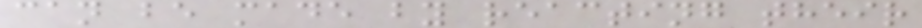can be made by reacting their
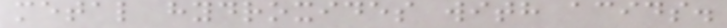metal hydroxides with acids.
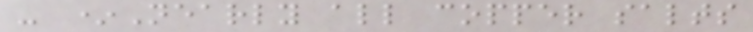- *Nearly all copper salts
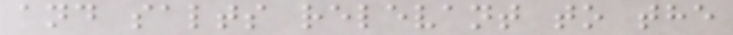and salts relevant to the
